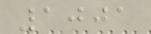1001
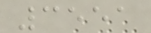3551
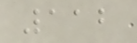112
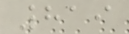819
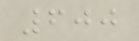600
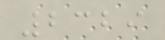2329
